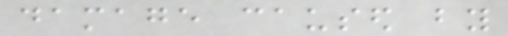damage caused by
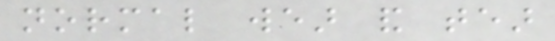normal wear and tear
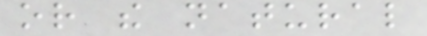or the natural
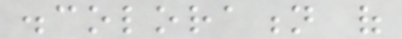discoloration of
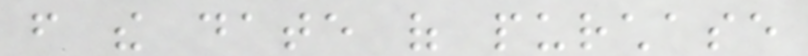from the date of purchase
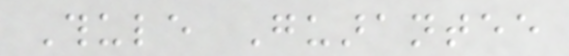Thule Guarantee
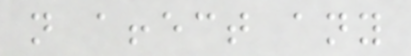not affect any
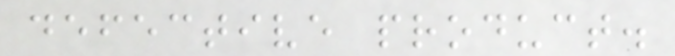defective product.
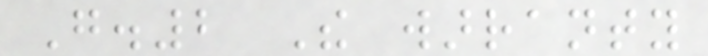G.2 The warranty
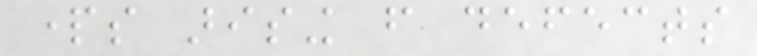parts arising from defects
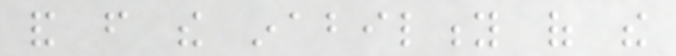and from the inability of the
